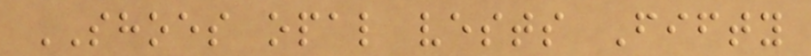SHOES opal vests Fifty
